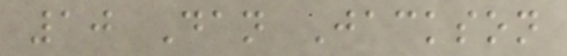10 Dan Jackson
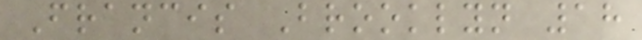Francis Brooklyn 18
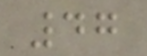47
